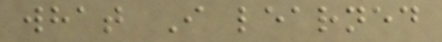what I learned
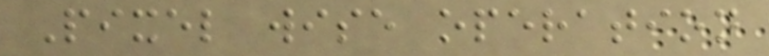Pixel wise operation
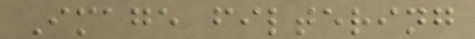Image filtering
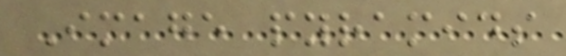Image pyramids
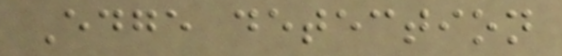Edge detection
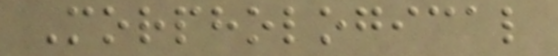Morphological
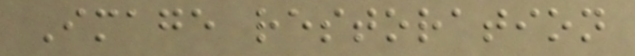Image restoration
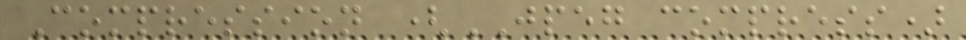Compression (JPEG compress)
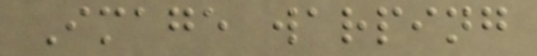Image warping
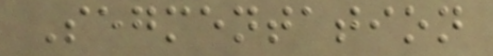Segmentation
